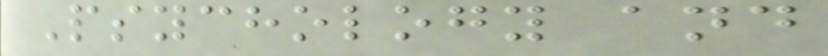Psychology and
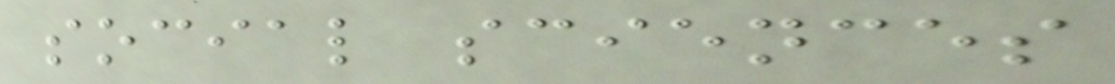social sciences
